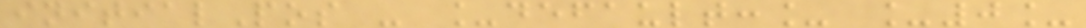initialPos - _default:_ _0_
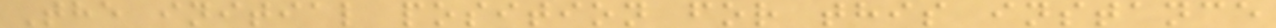The initial position for this instance
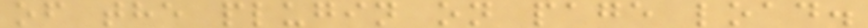of the plugin on page load.
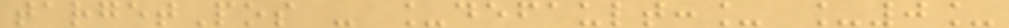targetPos - _default:_ _0_
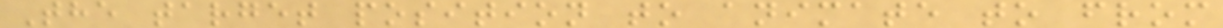The target position to animate to from
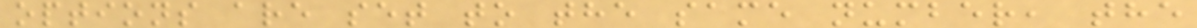options are set to the same number, the
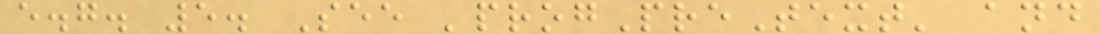e.g. 5. See 'progPreText' and
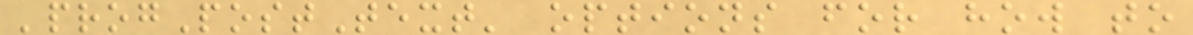'progPostText' options for how to
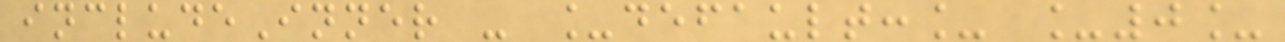includeInner - _default:_ _0_
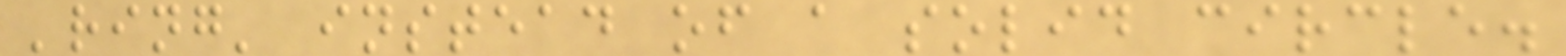'ring' instead of a solid circle.
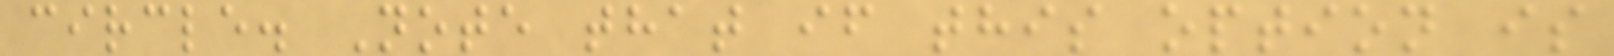circle. Note that if this option is
